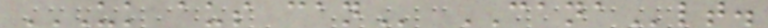UK AUS CAN CANAlt.
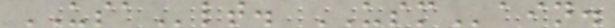USAlt. USMain.
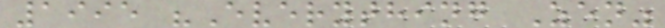1995 "Everything Zen"
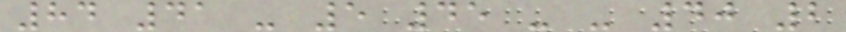84 41 - 5 45 - - 40 2
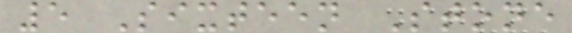5 Sixteen Stone
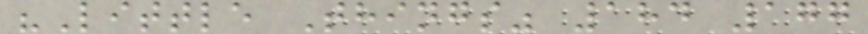"Little Things" 184 177
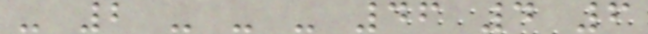- 2 - - - 46 4 6
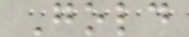Gold
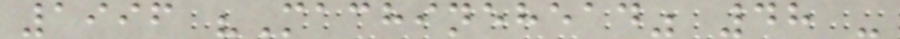1996 "Machinehead" 48 -
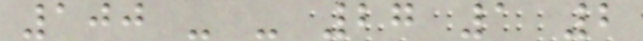100 - - 27 1 2
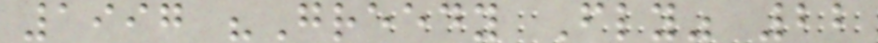1997 "Greedy Fly" 22
